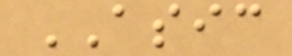ASIC
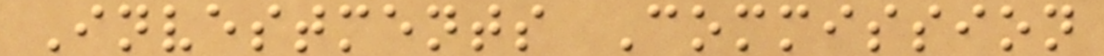Investments Commission
